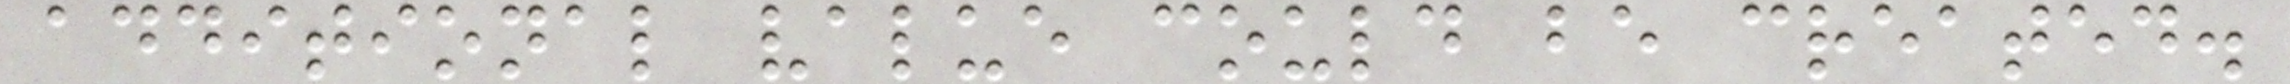additional value could be created.
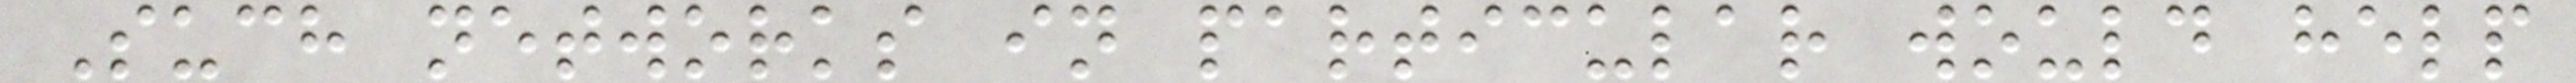Such networks in particular would help
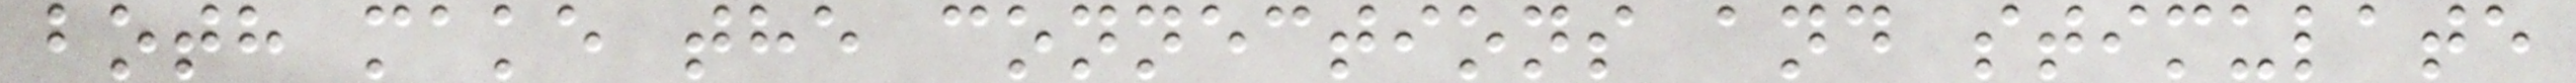both make the connections and stimulate
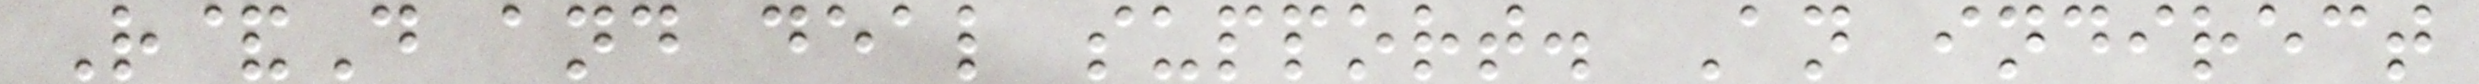R&D and deal support. An indirect
